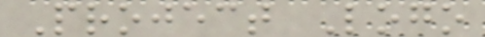Project Logo
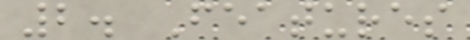2. Features
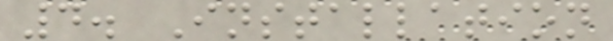4. Installation
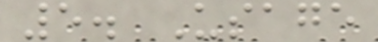5. Usage
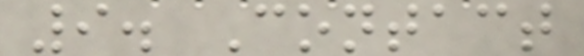9. Contact
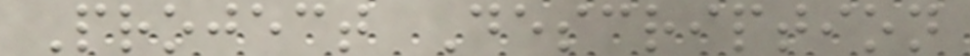Project Description
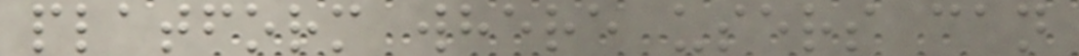platform where users can
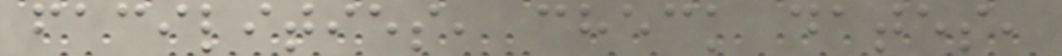facilities, check dates,
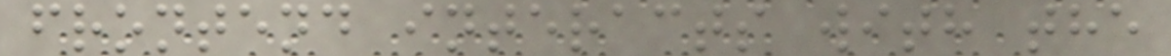frontend interacts with the
